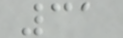31
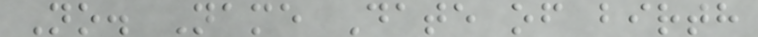No. Name Date of birth
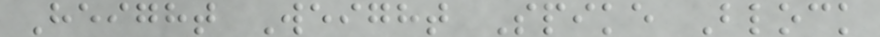Height Weight Spike Block
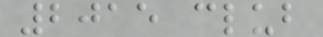2015 club
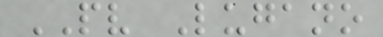PV Lugano
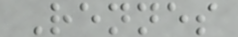Rennes
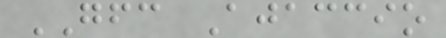GFC Ajaccio
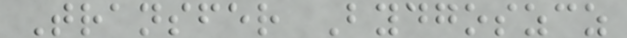Transfer Bydgoszcz
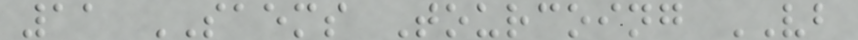11 SAEMS Tourcoing VB
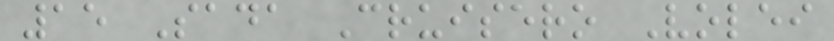15 Sada Cruisero Volei
